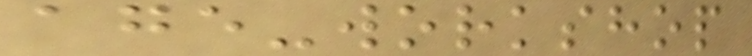age-workshop
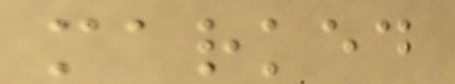marked
